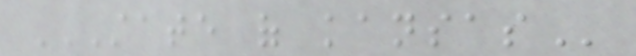STATE OF KANSAS
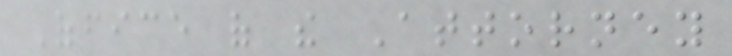Office of the Attorney
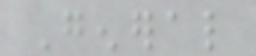General
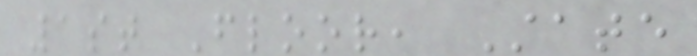1st Floor, State
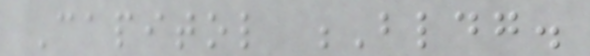Capitol Bldg.
